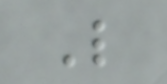L
